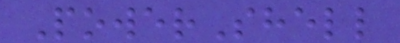PowerShell
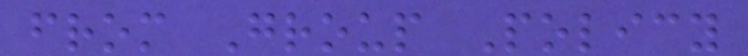from Group Policy
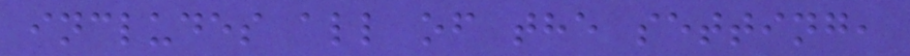includes all of the setting,
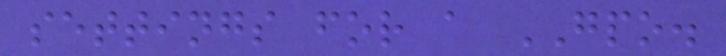settings for a GPO.
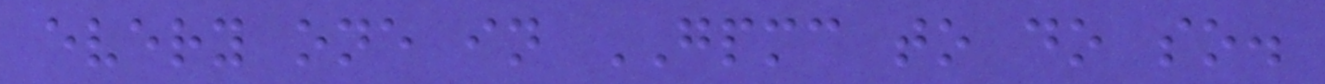every one in GPMC to do so.
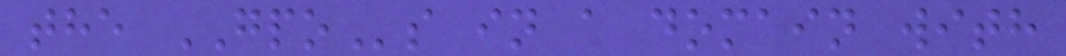the GPOs in a domain with
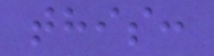this:
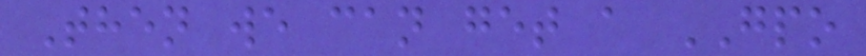Then we can get a GPO
